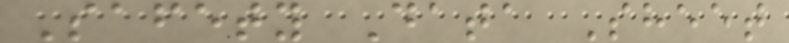Safety Data Sheet
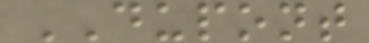DUPONT
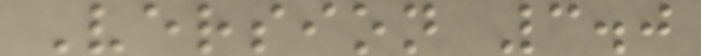Version 3.0
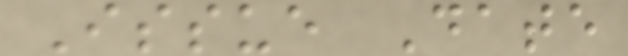Issue Date
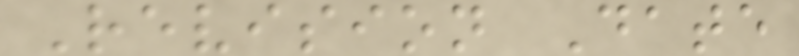Revision Date
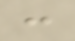:
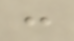:
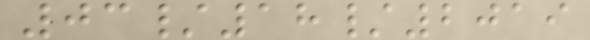03/18/2019
